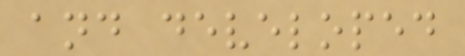and developed
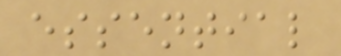essential
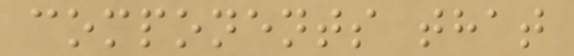components that
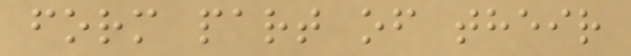form part of their
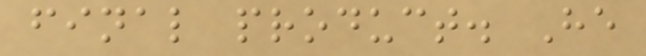final product. He
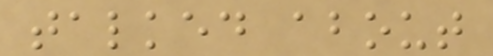talked about
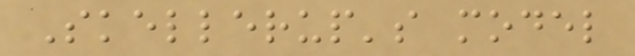Skellerup's model
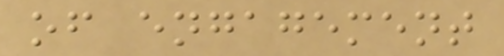of engagement
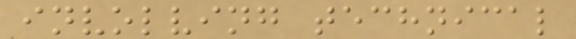involving technical
